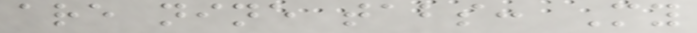are nine tabs: My
